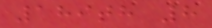189th 8
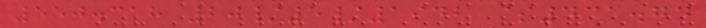550.318 20/5/1942 $431.74
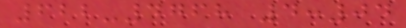622-4768 4:04
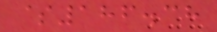$186.38
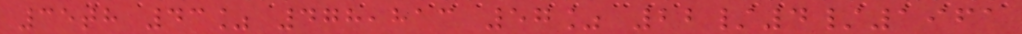35th 43% 478,813 57% 22/4/1961
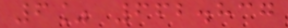6% 662.837
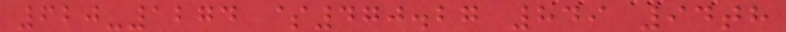620-1274 $470.27 849 94th
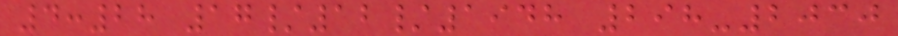4:28 17/12/1948 298-2030
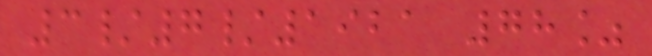3/7/1921 78%
